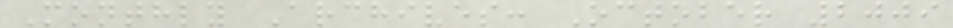Monthly Archives: October 2009
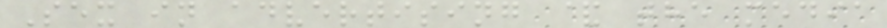Sex in advertising & the media
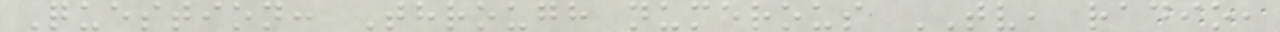Question: Through numerous TV, radio,
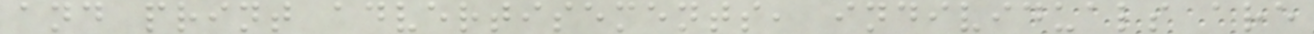and print advertisements, individuals are
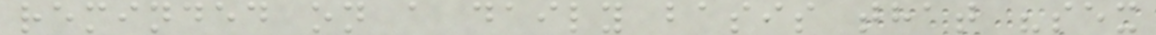reminded on a daily basis that "sex
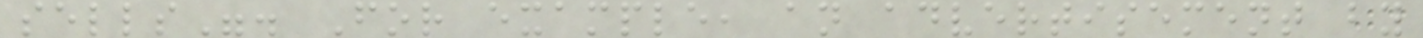sells". For example, an advertisement by
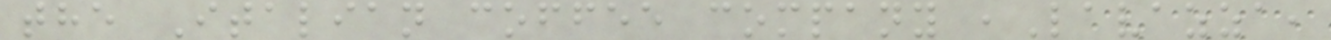the Italian coffee company ,Lavazza,
